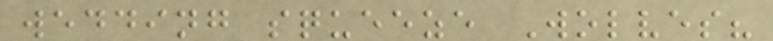wedding squeeze Wolves?
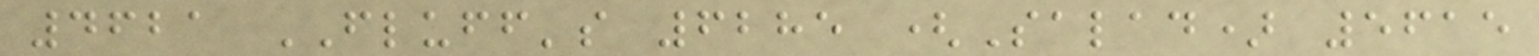4621 FLUFF's 6285 (Salad) 5615
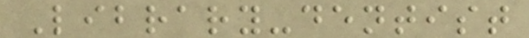Library-dentist
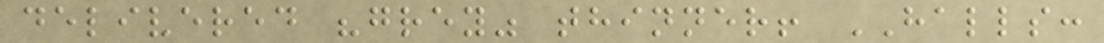delivered "grey" thinner! HALLS:
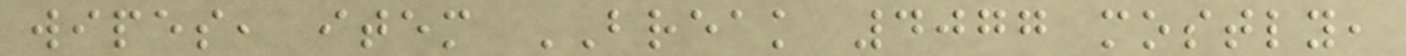wipes, item BREAK 4077 mostly,
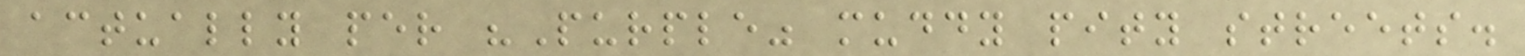actually per "Purple" muddy pity streets.
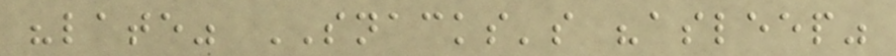"late" SNACKS's "asleep"
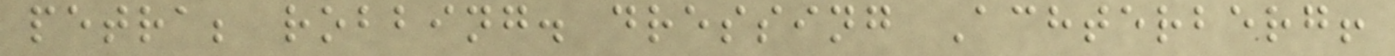petra; robbing. dressing Achterberg!
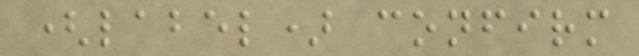(label) confirm
